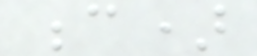c)
